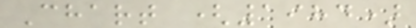Chart (1984)
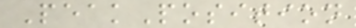PeakPosition
